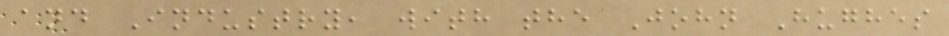and Industry, with the John Hughes
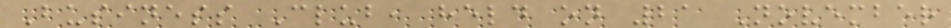Business Club, held on 21 November
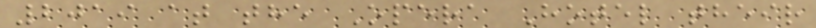2019 at the Opera Hotel their
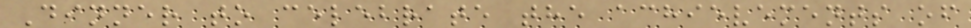Dinner to celebrate the achievements of
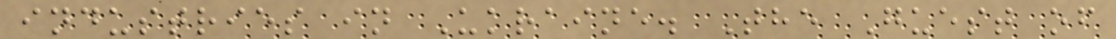industries in Ukraine. The Guest of
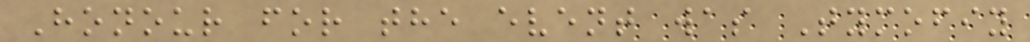Honour for the event was Tymofiy
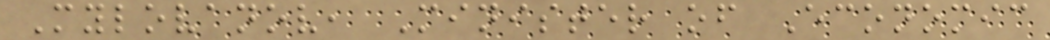Mylovanov, Minister of Economic
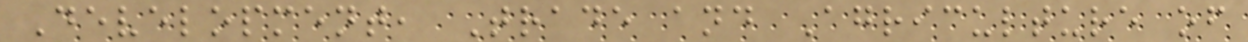Development, Trade and Agriculture of
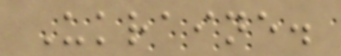Ukraine.
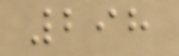298
